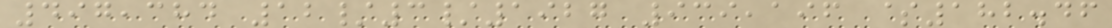497,384 12/3/1927 939,196 $182.46
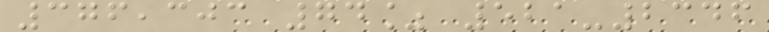376,303 74% 521-2346
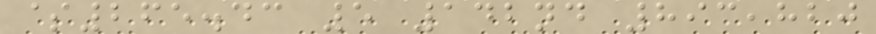$265.43 5 142nd 893,820
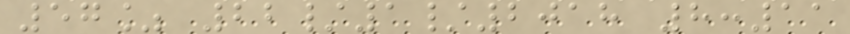57% 22/1/2018 8:11
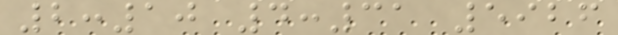2:10 4:31 5926
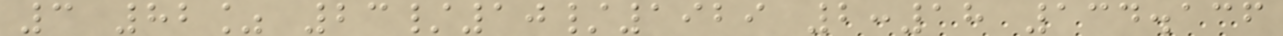3 82% 23/10/1929 2:18 134.136
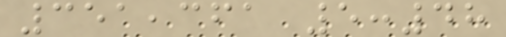351,361 5:48
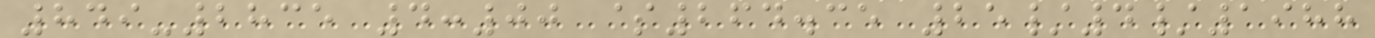849-2835 4:00 $264.35 25/4/1988
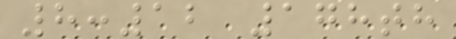8:12 178th
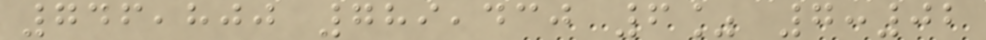746,800 789,430 6% 7:02
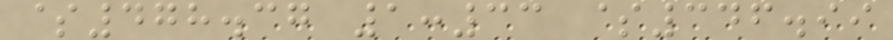$478.37 1:33 $346.99
